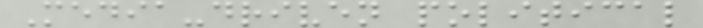Media-driven political
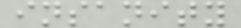insanity
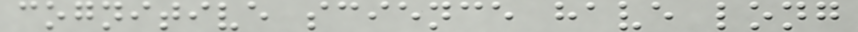cognitive science have long
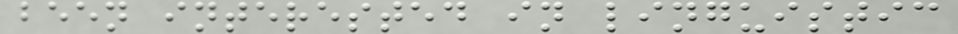been interested in linguistic
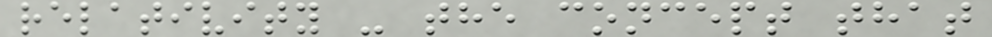relativity - the concept that
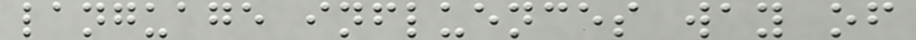language influences way of
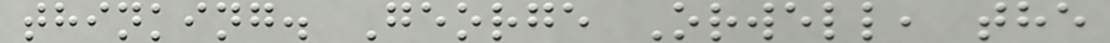thinking. George Orwell, the
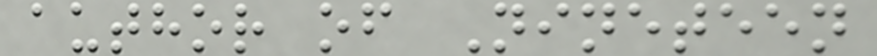author of Nineteen
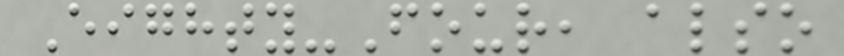Eighty-Four, also
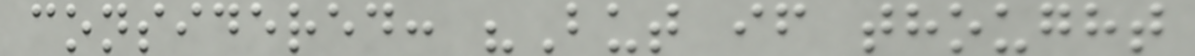considered: "But if thought
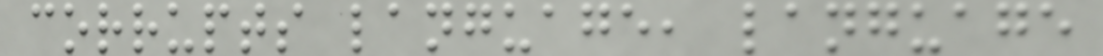corrupts language, language
